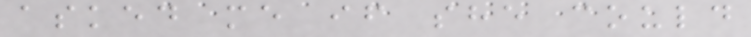asked me if she could
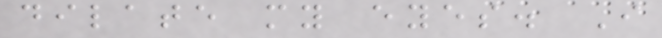dilate my eyes. I
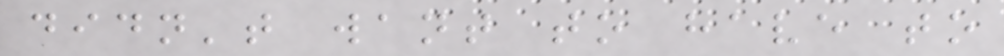didn't want to have to
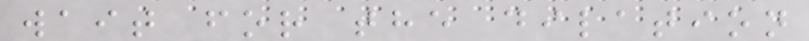wait for the dilation
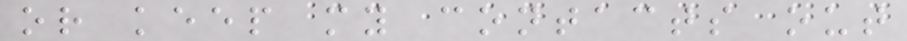or keep my contacts out
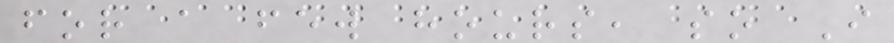for a few hours, so I
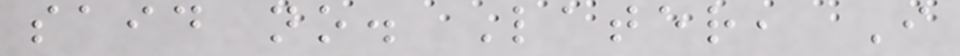said no. Later, I
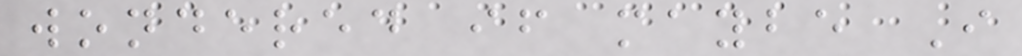wondered if maybe I
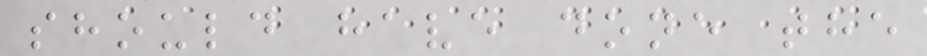should have done the
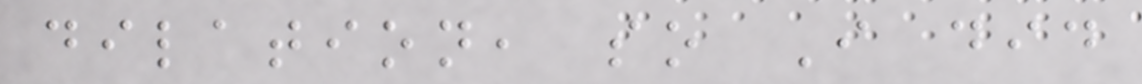dilation, so I did
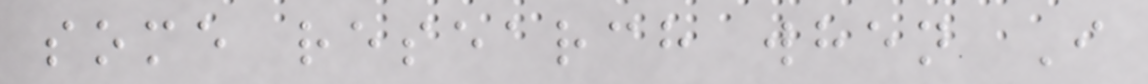some research when I
